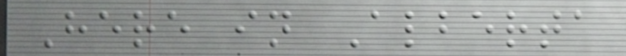Here in Alberta
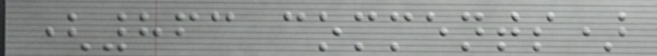(863 comments)
